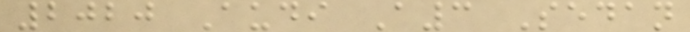2020 Audi A3 Sedan
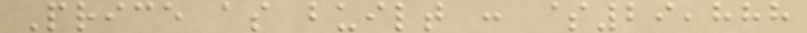Price as built : $29,888
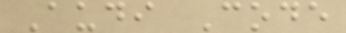Audi Code
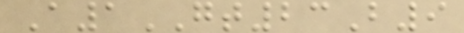A1GT23B9
